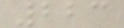223
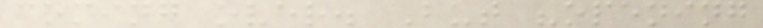coming over. But "opening
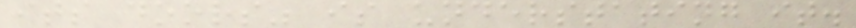its doors" is understating it.
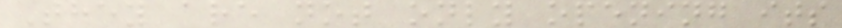They are not only opening its
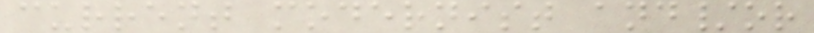current modernist and/or
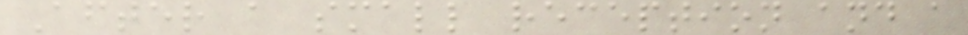After a small reception and a
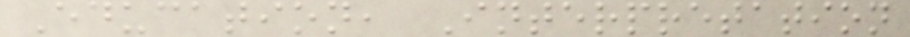Education, Interpretation
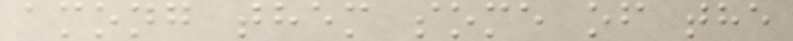among them some of the
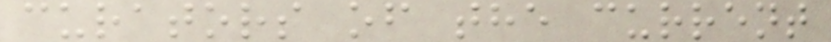curators of the current
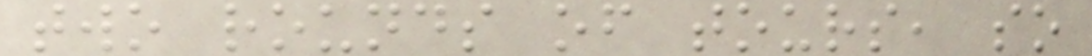two rounds of tours, so
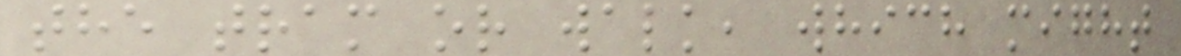the tram or walk, which might
